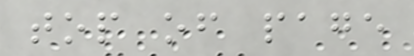top of page
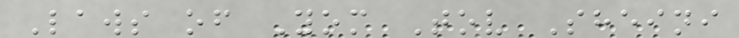Laws of Yom Tov Sheini
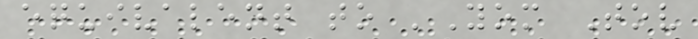equivalent to 'Yom Tov
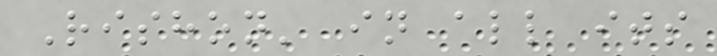Rishon' in all its
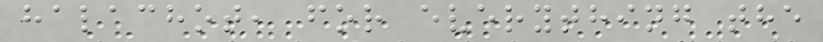halachot, for everything the
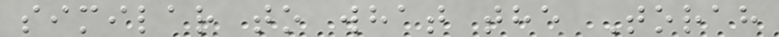similar to what the Torah
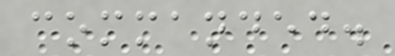commanded.
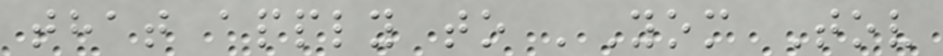that apply to 'Yom Tov
